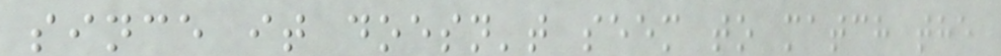since it doesn't seem to match the
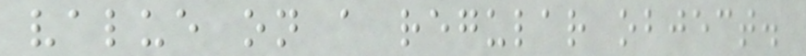value on a regular object.
